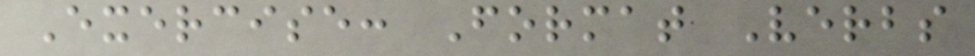Exercise: Format Verbs
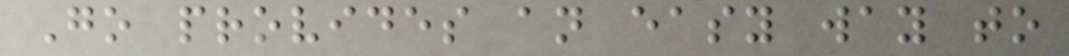Go provides an easy way to
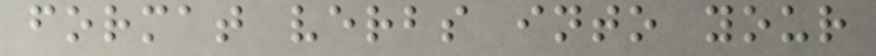format verbs into your
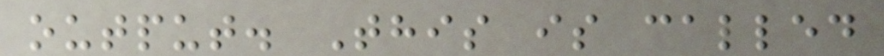output. This is called
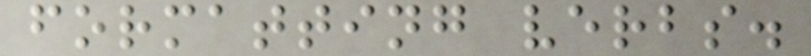formatting verbs.
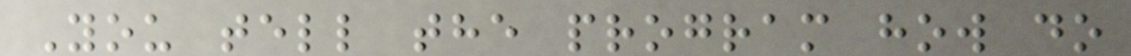You tell the program how do
